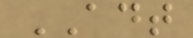ADT
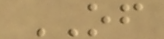OF
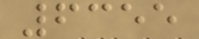6355
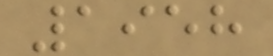1958
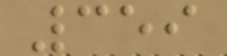359
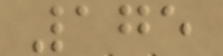175
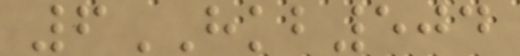6HKB504
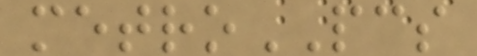metroPCS
